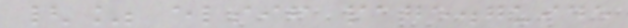{% elsif page.guide
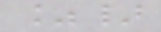%}
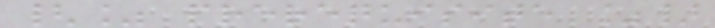{% prerequisite %}
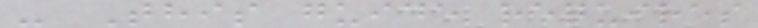- This guide requires
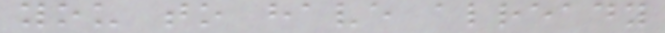you to have already
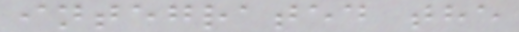integrated the
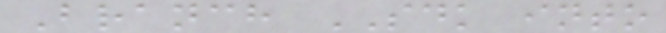Branch SDK into
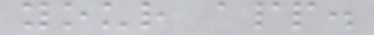your app.
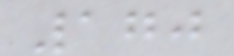170
